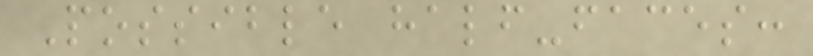Possible half-faces:
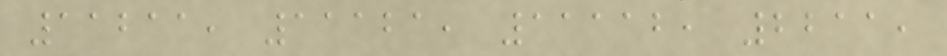11211, 11121, 11112, 2211,
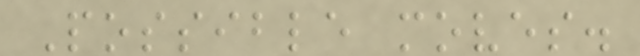Possible moves.
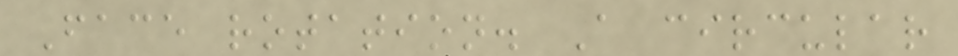Face rotation. A circular
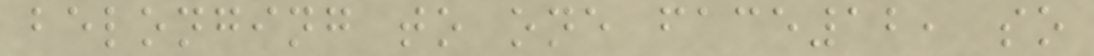belonging to one face12, so
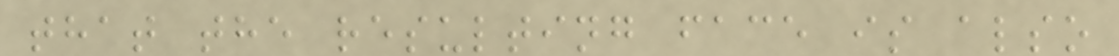that the resulting face is also
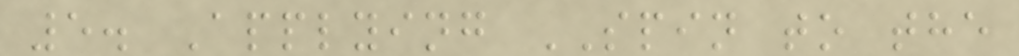5. Applying SPIN to the
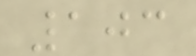103
